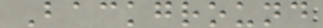Background
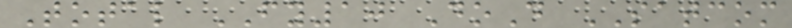Total FY10 DoD SATCOM
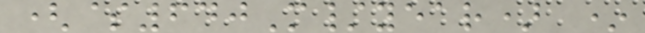($640M/year) *
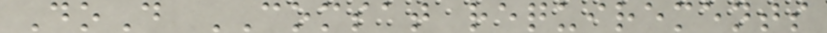DoD COMSAT requirements
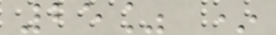25% *
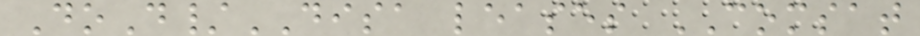DoD/DISA leases COMSAT
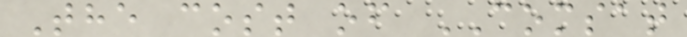The cost of COMSAT
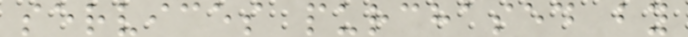services purchased by
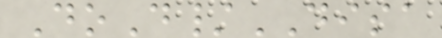DoD/DISA
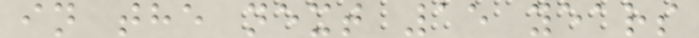in the next 15 years
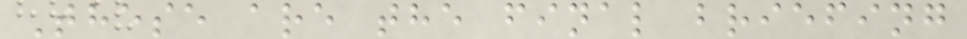These are the final briefing
